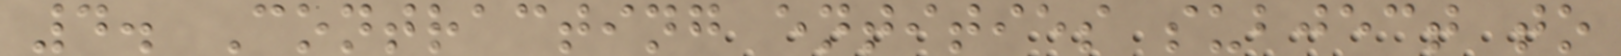4. Contracting entities subject to
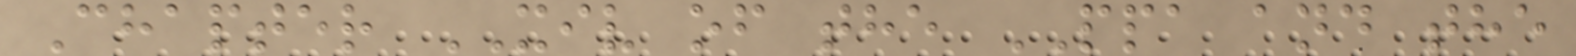Chapter XIV of the PPA and the
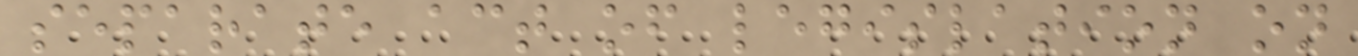separate act of legislation on
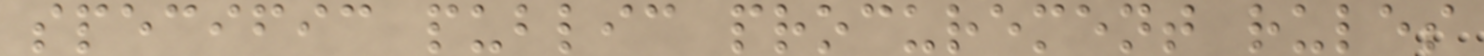specific public procurement rules
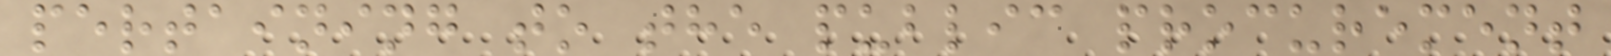pertaining to the public procurement
